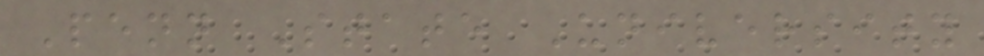Penn State University
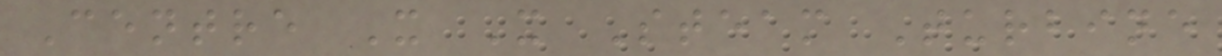Centre X X Steam Turbine
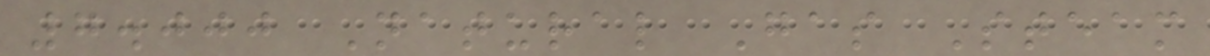7.000 Natural Gas Steam
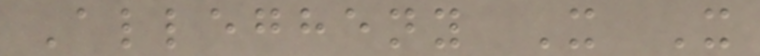Allegheny X X
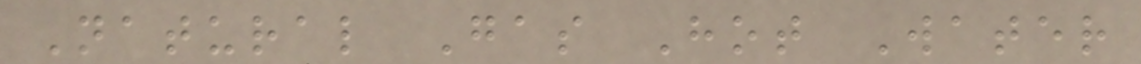Natural Gas Hot Water
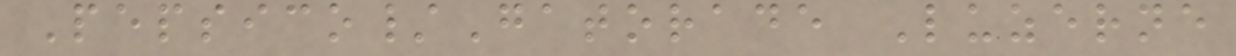Pepsico/Gatorade Luzerne
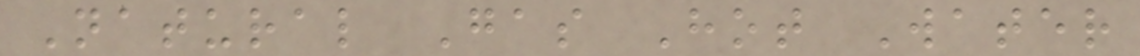Natural Gas Hot Water
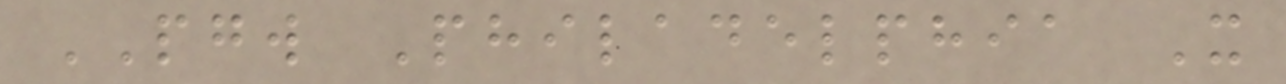PGW Philadelphia X
